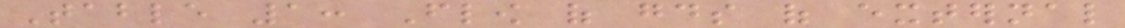Table 1: Flow of goods of external
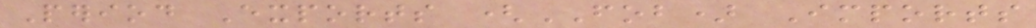Period Exports (FOB) Imports
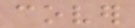cover
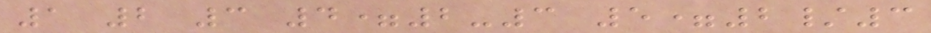1 2 3 4=2-3 5=2/3
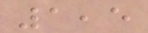1,5
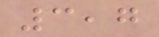3,7
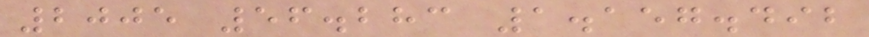2005 56.283 1.157.492
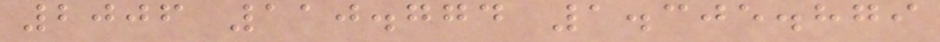2006 110.774 1.305.879
